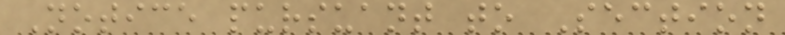Notice pursuant to Section
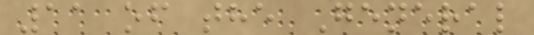11 of the General
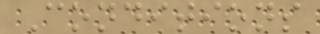Conditions
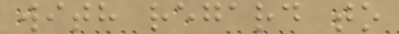with regard to
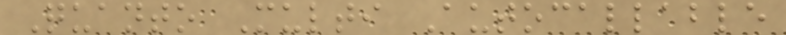Quanto Multi Autocallable
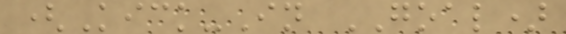(Kick-In GOAL)
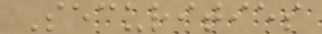Securities
